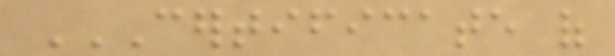CERTIFICATE OF
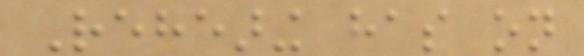Rehearing has on
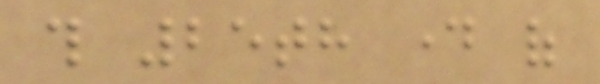this 25th day of
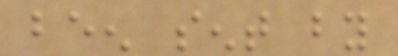been sent by
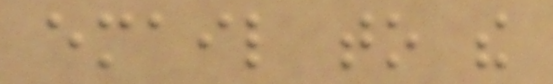email to the
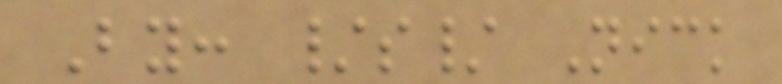By: /s/ Nick
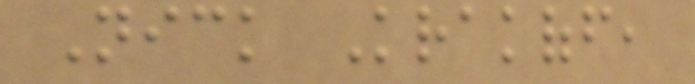Nick Krakoff,
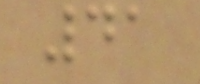41
